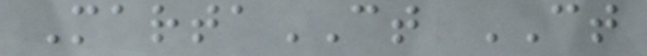MartaCT CT
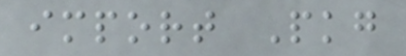import Pkg
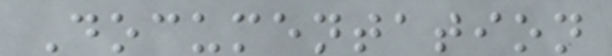Documentation
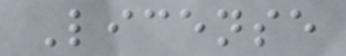License
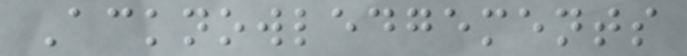Acknowledgements
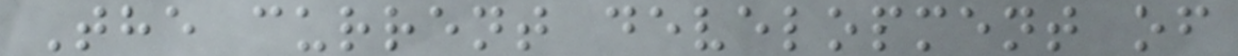The current development of
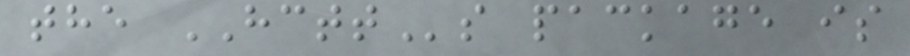the HCTTs package is
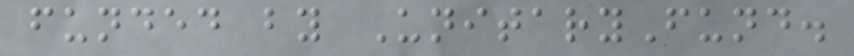funded by UnitaryFund.
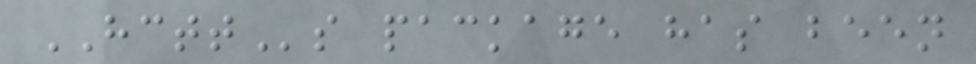HCTTs package has been
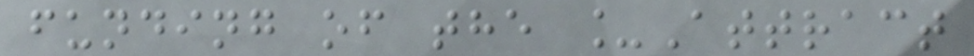funding of the _Attract
